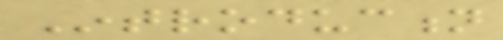Introduction
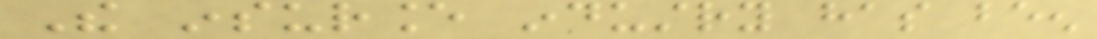The insurance industry has been
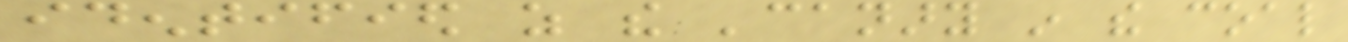identified as the 'canary in the coal
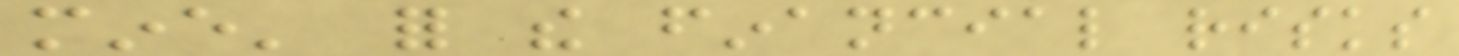mine' for the financial risks
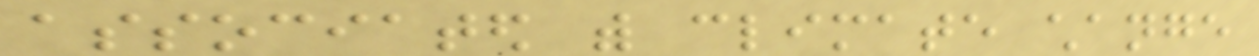associated with climate change
